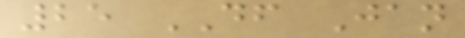25 DF Jan
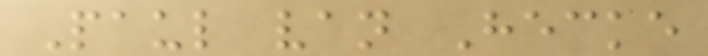Paul van Hecke
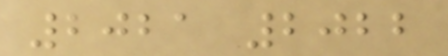2021 2022
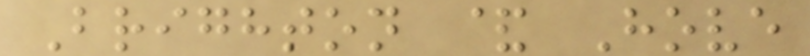Brighton & Hove
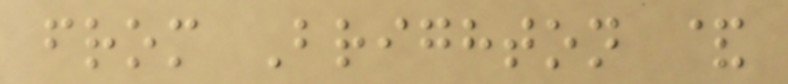from Brighton &
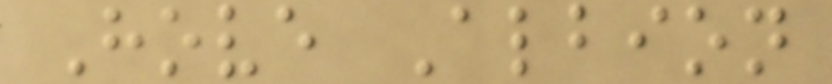Hove Albion
